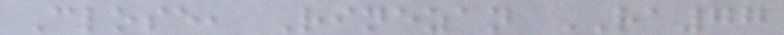Close, Rinezan RA77
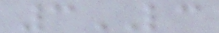3LC
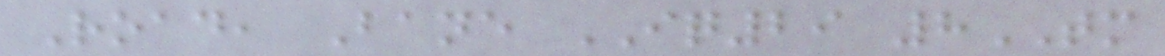Road, Bane IQ29 8TM
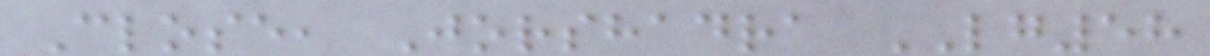Close, Jorshadra LG58
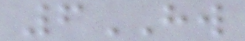6HW
